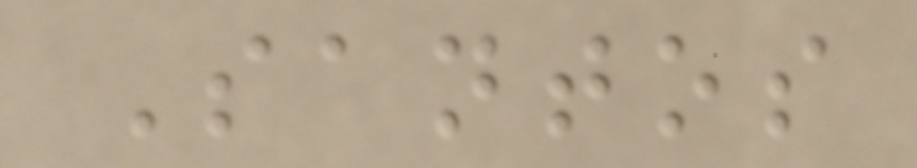Santos
